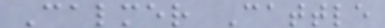Calmer Cattle
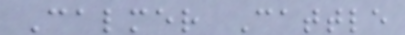Calmer Cattle
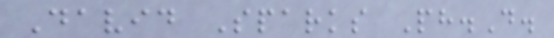David Sparks Ph.D.
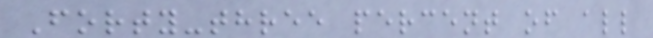Forty-three percent of all
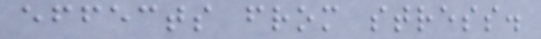effects from stress.
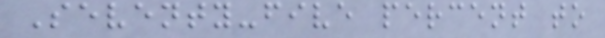Seventy-five percent to
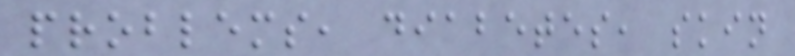problems, diabetes, skin
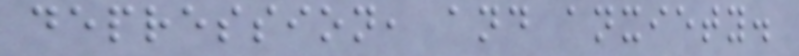depression, and anxiety.
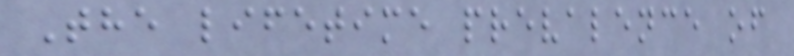The lifetime prevalence of
